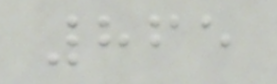865
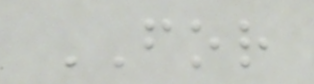FOR
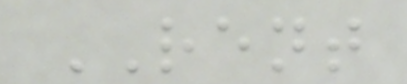RENT
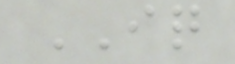IQ
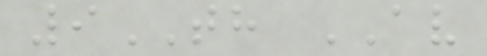9TH AV
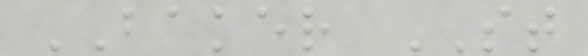BAKER ST
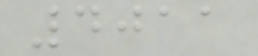4011
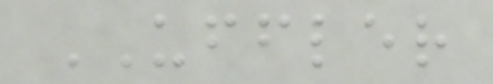UFFLER
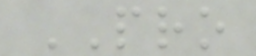PRO
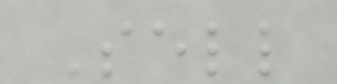Sell
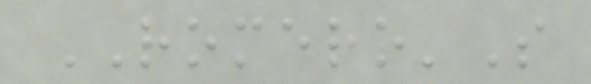ROMERO'S
